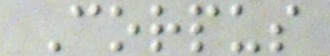Corpus
